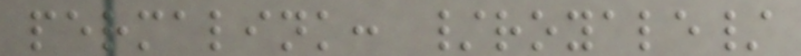permalink: /royale/
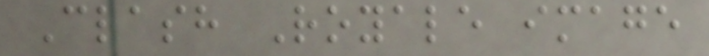Clash Royale image
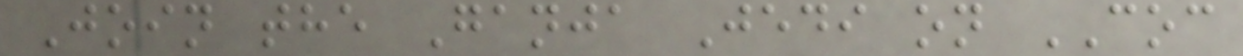Join the Ganja Jedi on COC
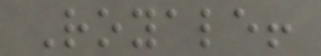Royale!
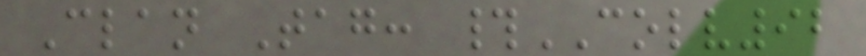Clan Tag: #COLV92
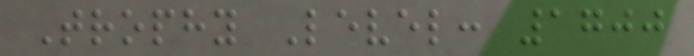Trophy Level: 1700
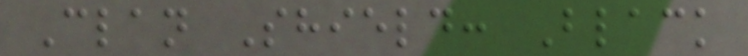Clan Shield: Black
